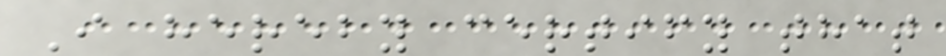I hereby certify that
